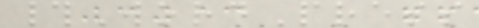#WordPress
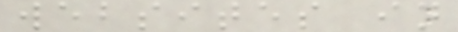websites in
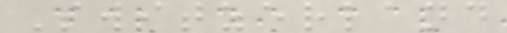Switzerland
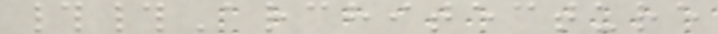##Architecture
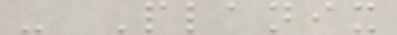- Planix
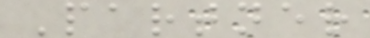Partner
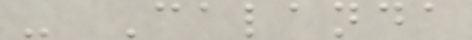- Calanda
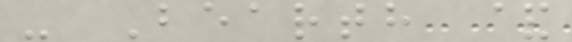- Bearth &
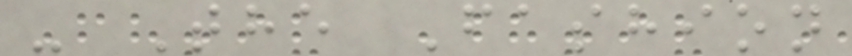- The Fashion
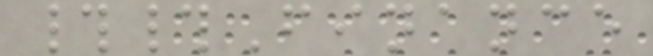##Finance
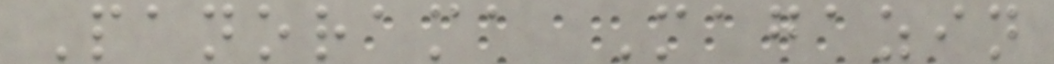Panorama Magazin
